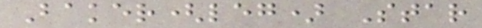Baker(leg) Star
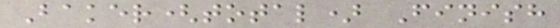Baker(total) Finish
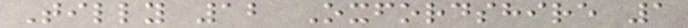Tilly 12 Oxfordshire 1
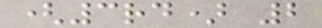(3rd) 2
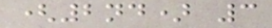(2nd) 3
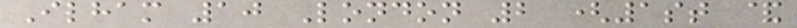Ilham 10 London 2 (1st &
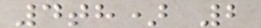4th) 2
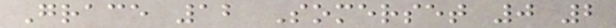Grace 12 Somerset 0 2
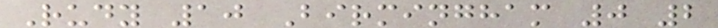Rudy 10 Birmingham 0 2
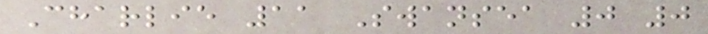Charlie 11 Swansea 0 0
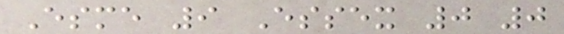Esme 9 Essex 0 0
